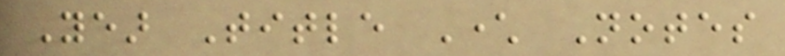Year Title Character Notes
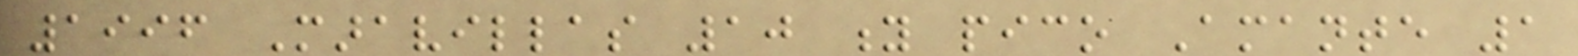1996 Maravillas 10 y pico Amante 1
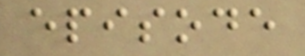episode
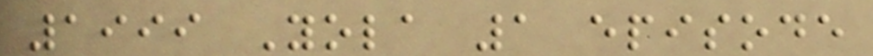1999 Yola 1 episode
